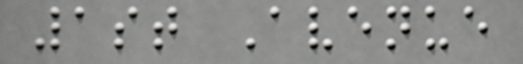1st Avenue
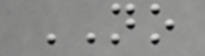NO
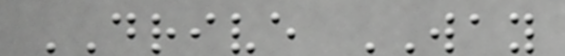DRIVE WAY
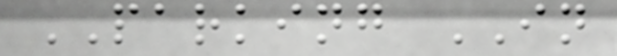PARKING IN
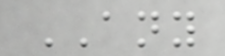ANY
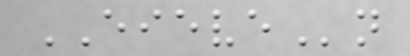EIEVEn
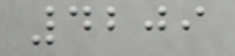4209
